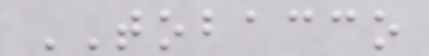TOBACCO
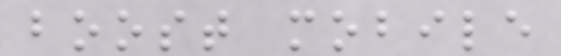boost mobile
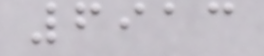6913
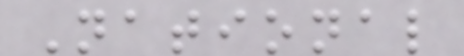National
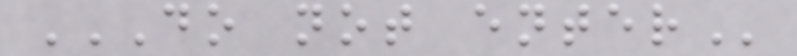DO NOT ENTER
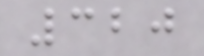320
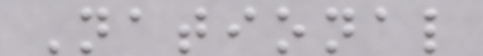National
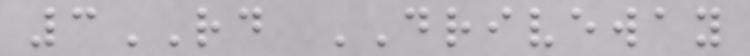3RD DRIVEWAY
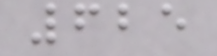625
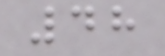48
